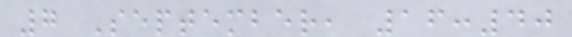7 September, 16:40
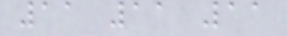11 11 11
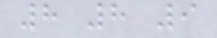8 8 9
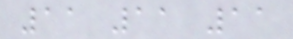11 11 11
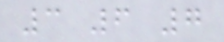3 6 7
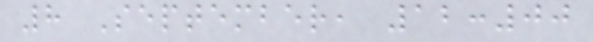8 September, 12:00
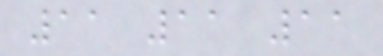11 11 11
